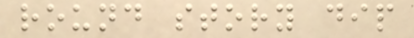round story dip
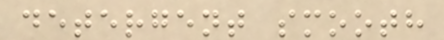detergent smooth
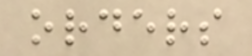orders
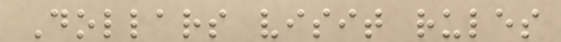Dollars visit rules
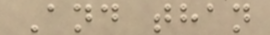And than
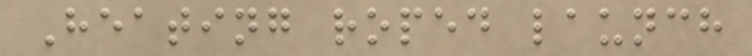Heating roped launch
